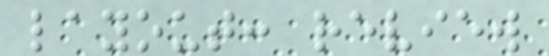layout: review
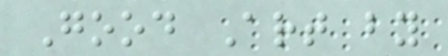Good Art by
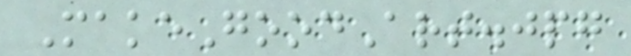MakeGoodArt.jpg
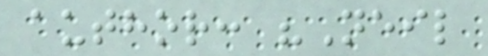author: "Neil
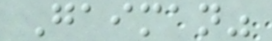Gaiman"
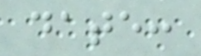date:
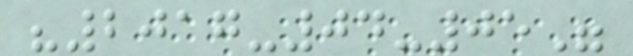"2017-04-05"
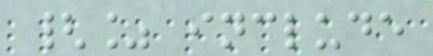{% include
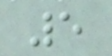5
